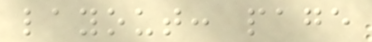layout: page
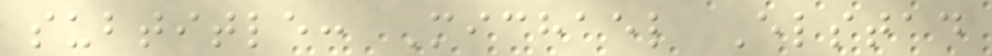subtitle: Michael Elstad
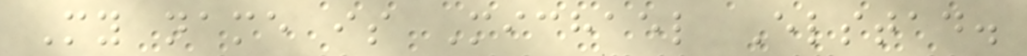My name is Michael Elstad.
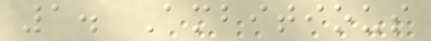1. Ambitious
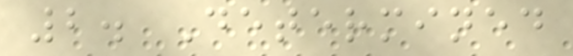2. Determined
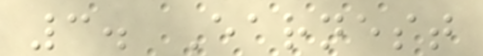3. Earnest
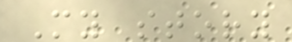My story
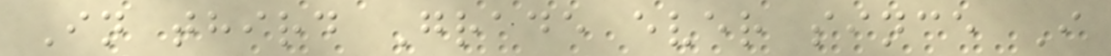In third Grade ever since I
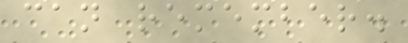can remember.
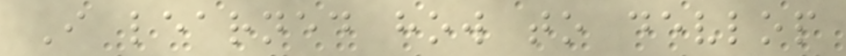I learned how to devlop
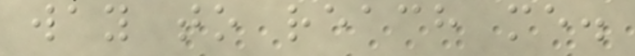way to reach me.
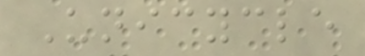Unicycle
